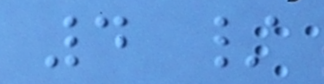4 /
